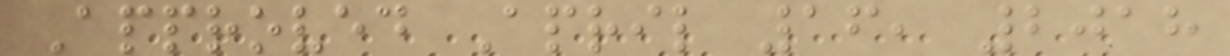Approved April 16, 2018
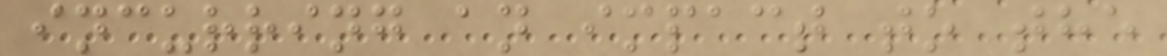incurring an impact to the
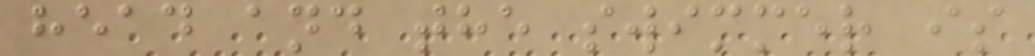head and the swimmer is
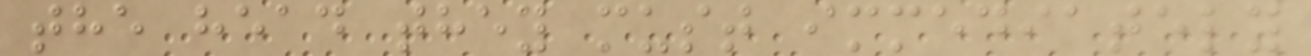the head they must immediately
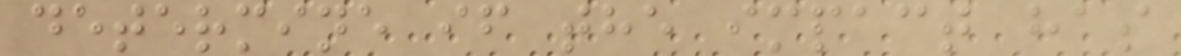determine if the impact has
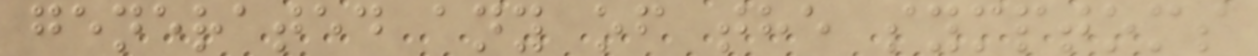generated any of the symptoms
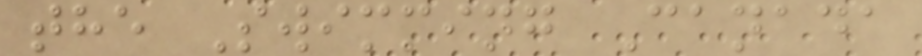the Swimming Canada
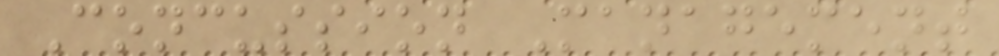Concussion Management
